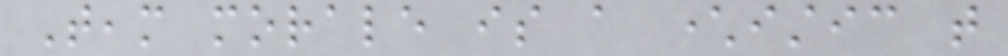Team morale is a characteristic that
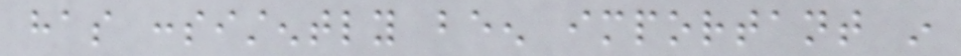has consistently been important in
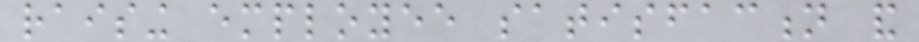raising employee satisfaction and
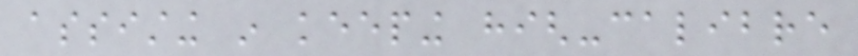assisting in keeping high-calibre
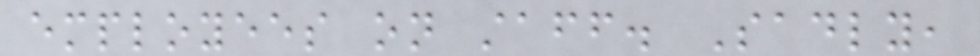employees on staff. Sadly,
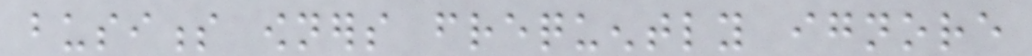business owners frequently ignore
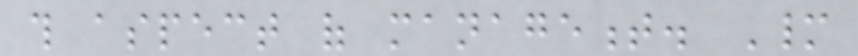this aspect of management. Many
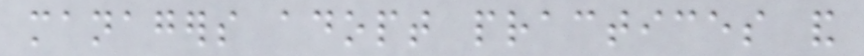managers adopt practices and
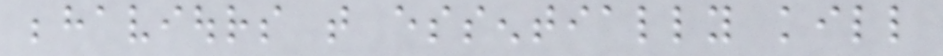behaviours that essentially kill
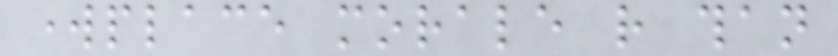workplace morale rather than
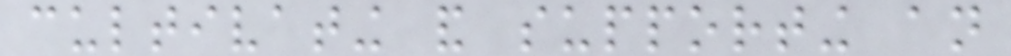cultivating and supporting an
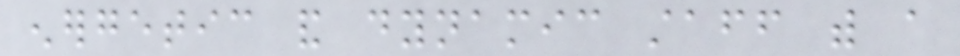energetic and dynamic staff with a
